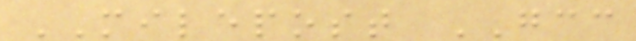MILEPOST GCC
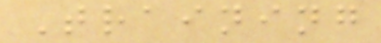Training
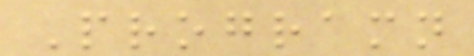Programn
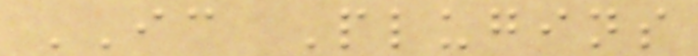IC Plugins
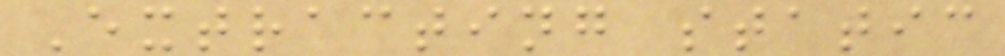Extracting static
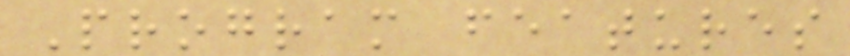Program features
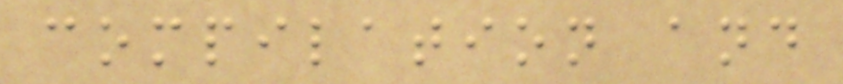compilation and
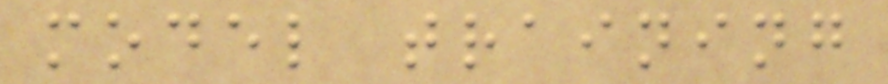model training
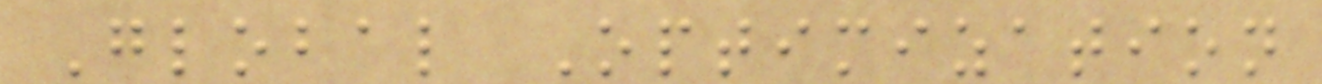Global Optimization
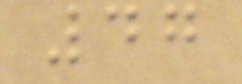47
